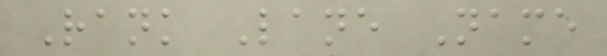Rank Lane Name
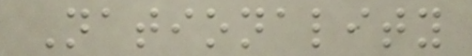Nationality
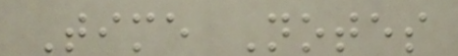Time Notes
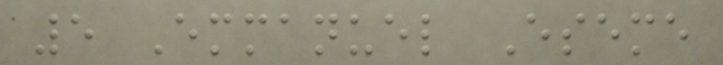5 Emmanuel Eseme
